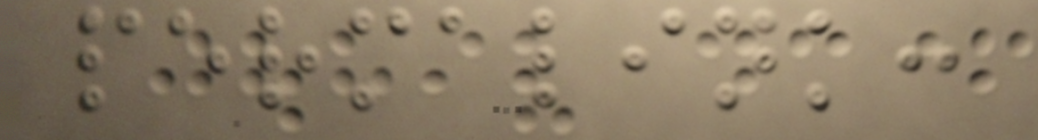permalink:
